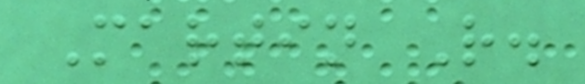Martin R.
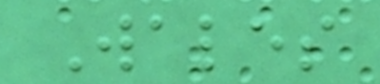Wales
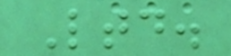Ltd.
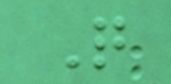Q
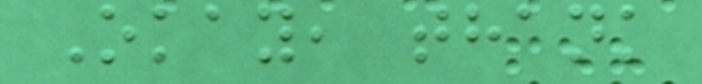Okay, thank
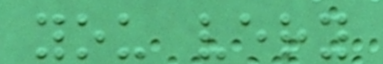you very
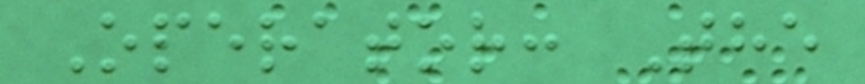Operator: The
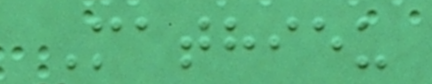Mathieu
